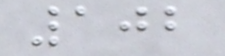102
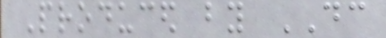Produced by DC
